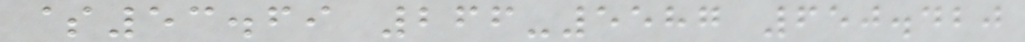$53.69 266-5587 650.420
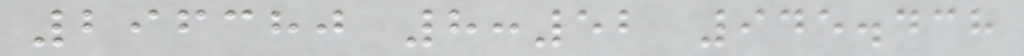296380 8:52 945.438
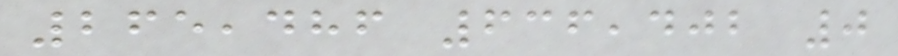265,486 636,402 0
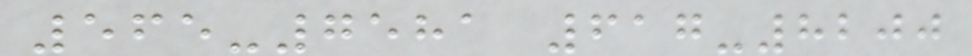565-7581 617-8200
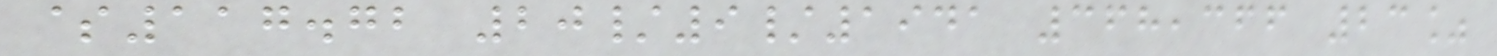$117.72 20/9/1941 368,366 23%
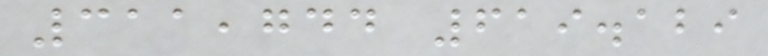311,744 619.129
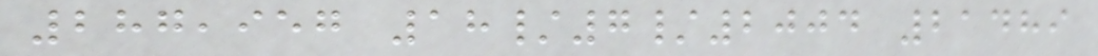287,957 18/7/2004 21489
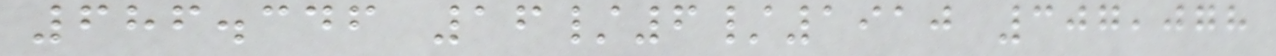686.346 16/6/1910 307,078
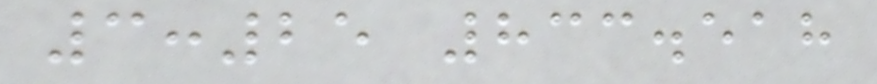3:25 833.518
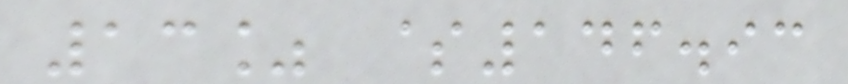13% $146.93
